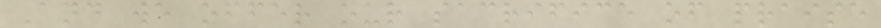And we offer our sacrifice of praise
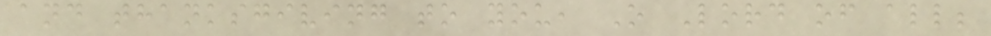and thanksgiving to you, O Lord of all;
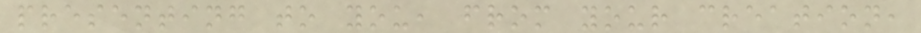presenting to you, from your creation,
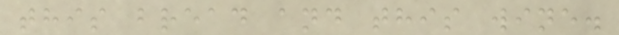this bread and this wine.
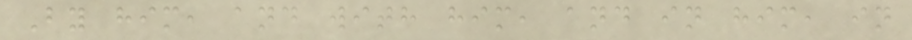By him, and with him, and in him, in
